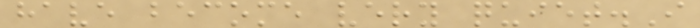have become very quiet.I
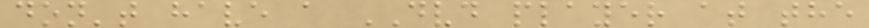don't have a DVD player at the
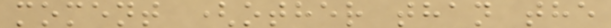moment (other than the
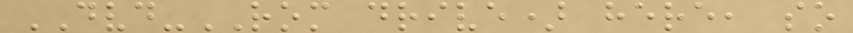DVD-ROM drive) here, so
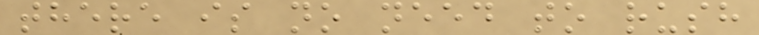there is no need to rush
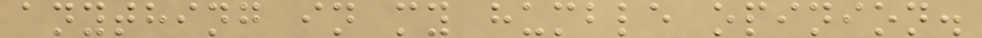anything in my humble opinion.
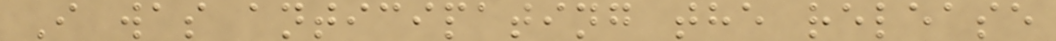I was anticipating the release
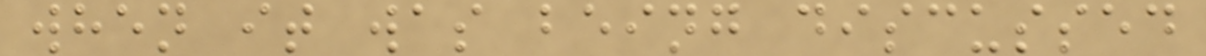when it was being discussed
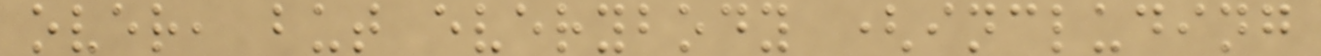over, but everybody (including
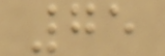75
